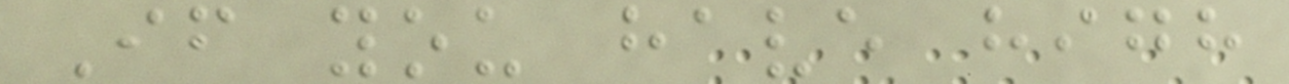If you have high
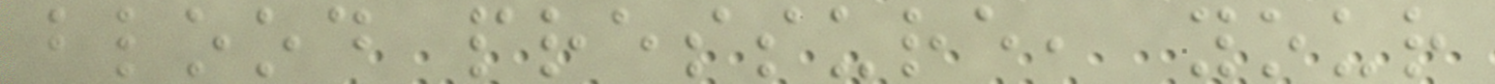blood pressure, your
